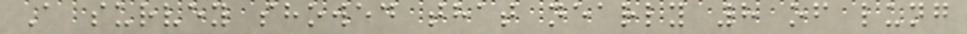A survey showed that nearly 8 of lung
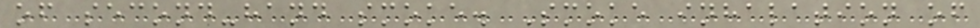of second-hand smoke. Smoke inhalation of
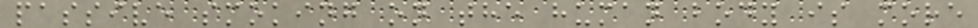passive smoking on the human body is more
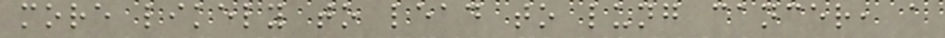more likely to lead to lung cancer, a
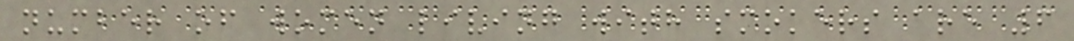number of women living with smokers are 6
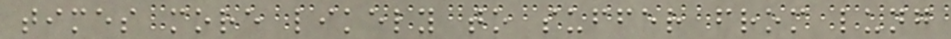times more likely to suffer from lung
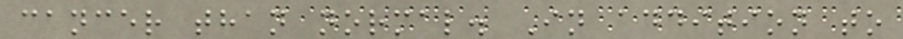cancer than normal. In addition to
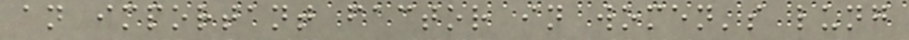an important factor in women's lung
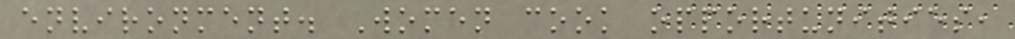environment. Women cook opportunities,
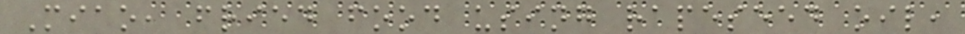Miao, fried food using rapeseed oil,
